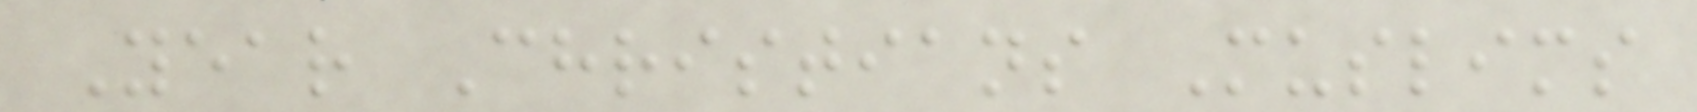Year Christians Muslims
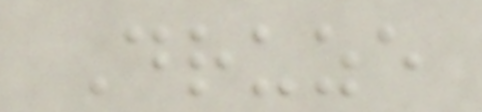Druze
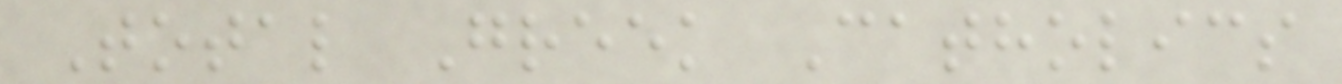Total Greek Catholics
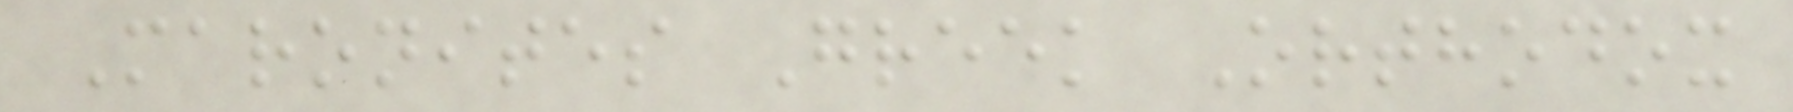Maronites Greek Orthodox
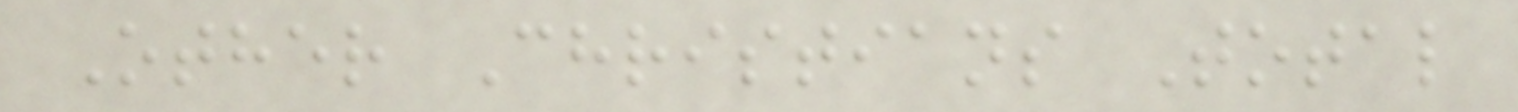Other Christians Total
